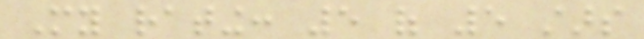My rating: 5 of 5 stars
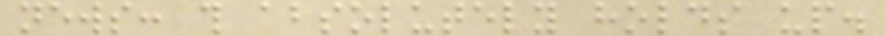news: this absolutely holds up.
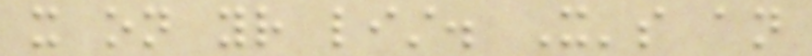it on your list. It's an
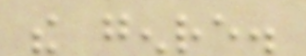the genre.
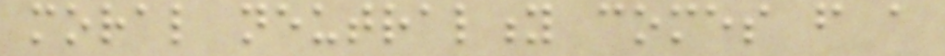moral neutrality comes from a
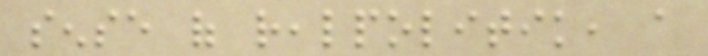sense of realpolitik, a
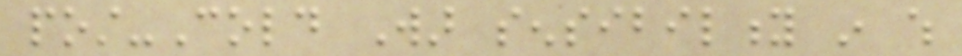post-Cold War sensibility in which
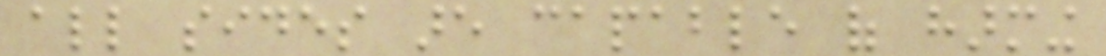all sides are capable of harming
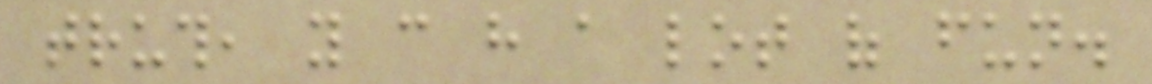truth, you can have a lot of fun.
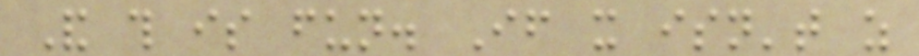And this is fun. If it isn't as
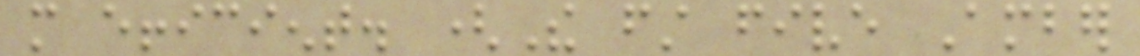more efficient. (The first five Amber
